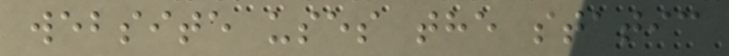website uses the static
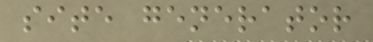site generator
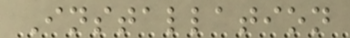Installation
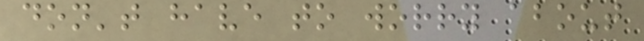don't have to worry about
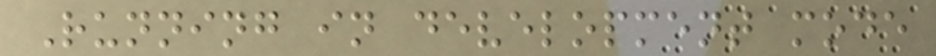Running in development mode
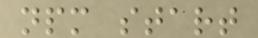npm start
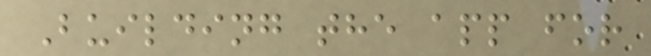Building the app for
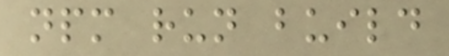npm run build
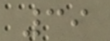39
